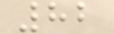82
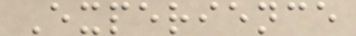Experience
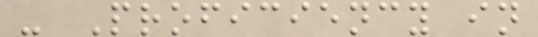- Proficiency in
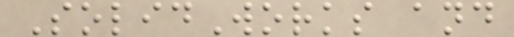SolidWorks and
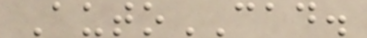AutoCAD.
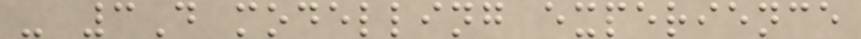- 3D modelling experience
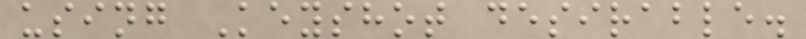using Keyshot desirable.
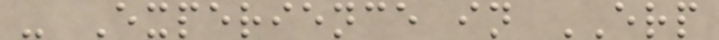- Experience in ERP
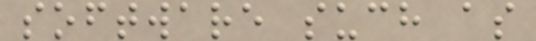software such as
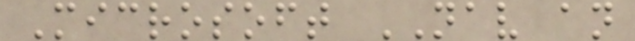Microsoft NAV an
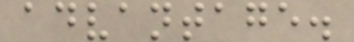advantage.
